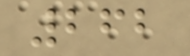262
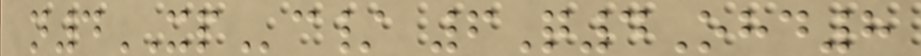n4XPc/ 6Q4Ohd8
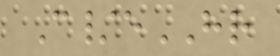C/eHR
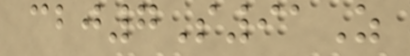cbj7S91Z
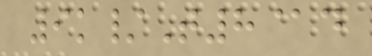9k/T8@d
